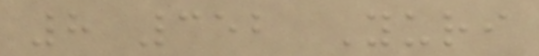8 352 Yuri
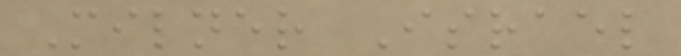Milner Israel
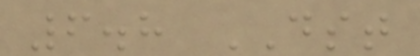6.8 DST
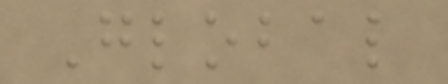Global
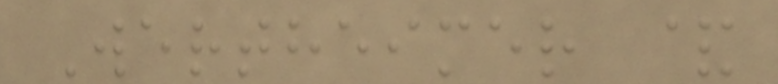Wertheimer &
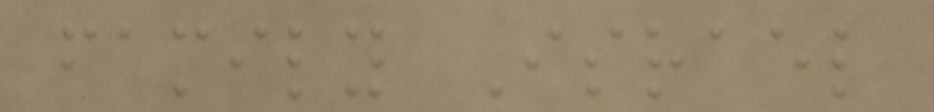family Israel
